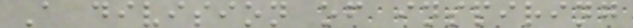A division of inspiring
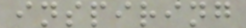inspiring
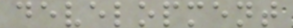development
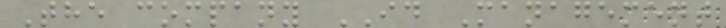The company ID Management
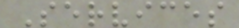Services
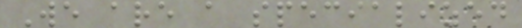We are a specialized
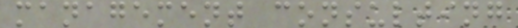management consulting
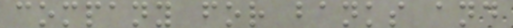company for banks and
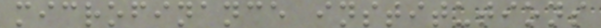microfinance institutions
